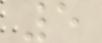5
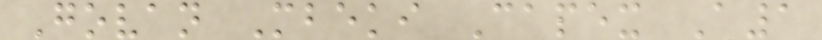Govan Mbeki Capex A1
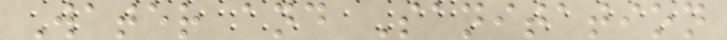Water and Sanitation
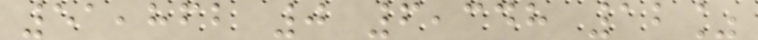51,862 0 6,348 12%
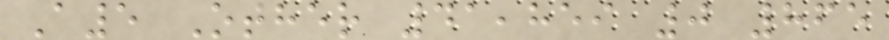A5 Other 41,859 0 865
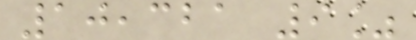10,321 9%
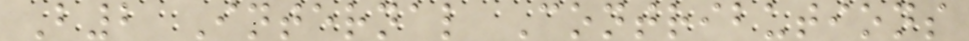B2 Internal Contributions
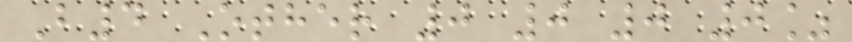B4 Other 0 0 0 0%
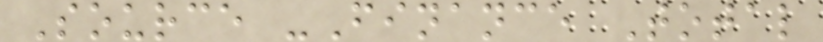Source -Finance Total
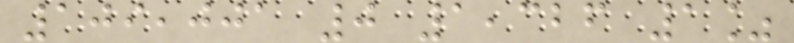109,001 0 1,326 1%
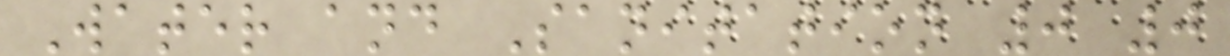Water and Sanitation 0 0
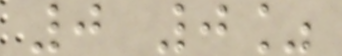0 0%
